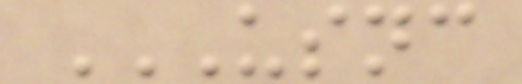USNC
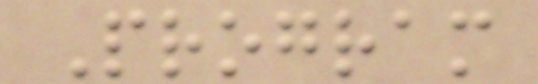Program
